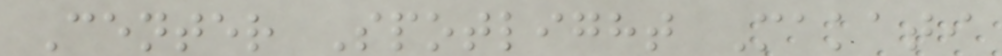Center Spotlight Makati
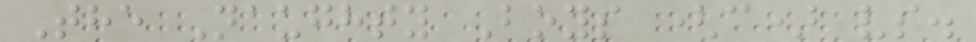The Naughty Boys (c) vs.
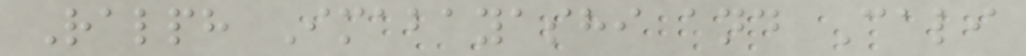Ralph Imabayashi and Cali
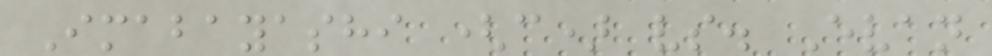Imabayashi (c) vs. Evan
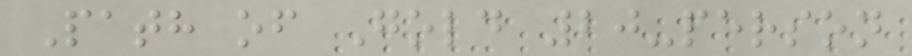Path of Gold 20-person
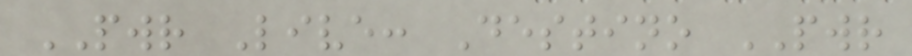PWR Live: Destino PWR
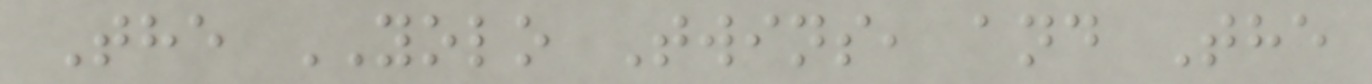The YOLO Twins, and The
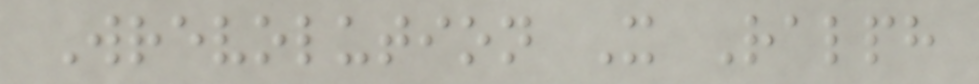Wrevolution X Ralph
